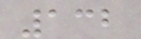132
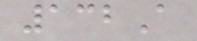132A
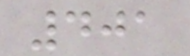401
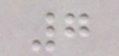7
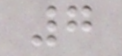7
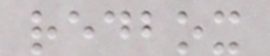redbox
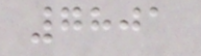7801
